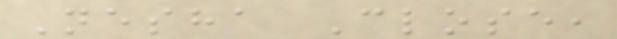Nesha Close,
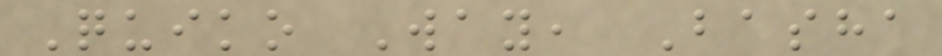Quiko Way, Basha
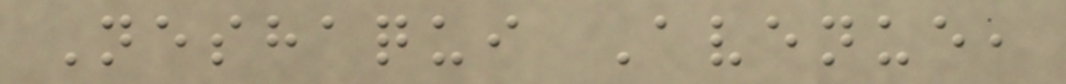Neshaqui Avenue,
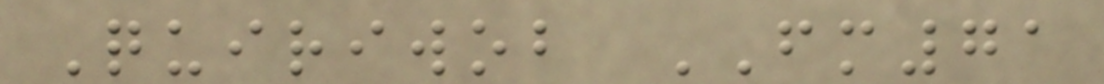Quiriwob FM71
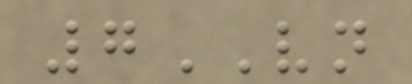7VN
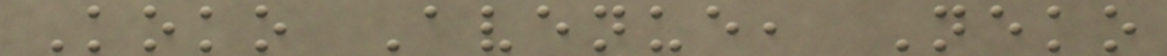Koko Avenue, Neko
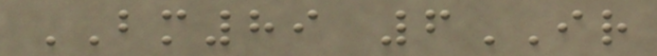BM89 6IR
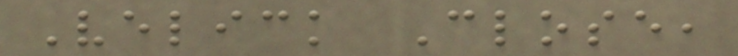Velick Close,
